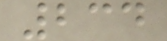234
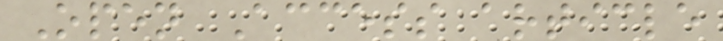Open Access article
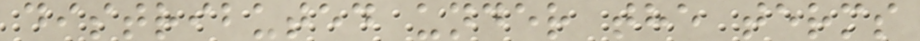distributed under the terms
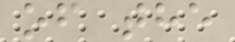of the
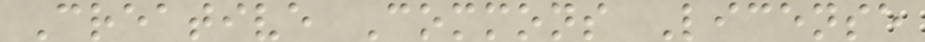Creative Commons License
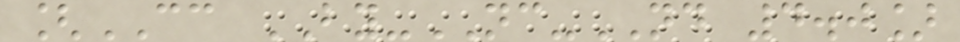[CC BY-NC-ND 4.0]
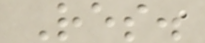Res.
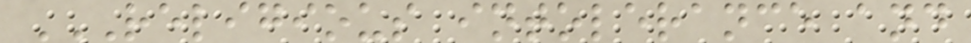RELIGIOUS INTOLERANCE AND
